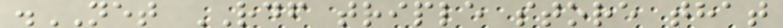.NET RDF triple store that
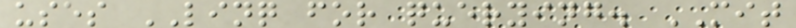uses LINQ for querying. MIT
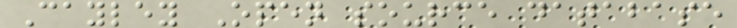Cayley Open source database
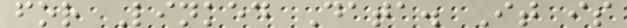for Linked Data. It is
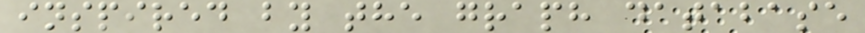inspired by the graph database
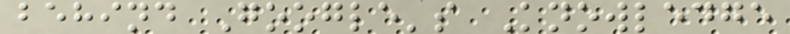behind Google's Knowledge
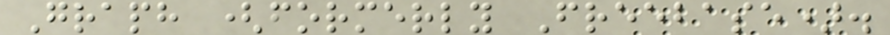Graph (formerly Freebase).
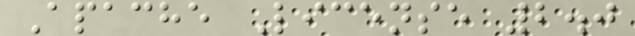Apache License 2.0
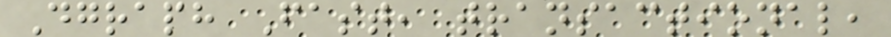Dgraph Fast, transactional,
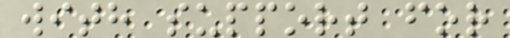with support for
